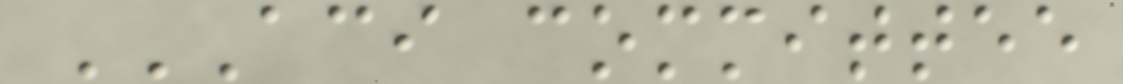ACI COMMITTEE
